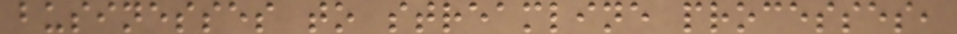businesses to streamline processes,
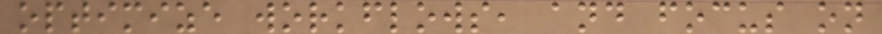optimize workflows, and focus on
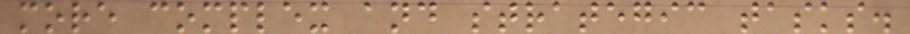more complex and strategic tasks.
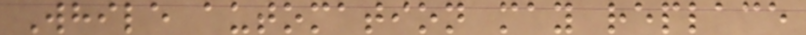While automation may replace
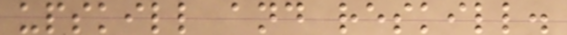upskill and reskill.
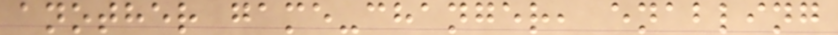another game-changer, enabling
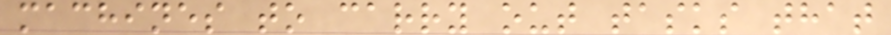machines to carry out tasks that
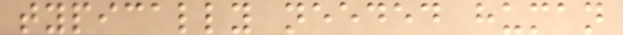typically needed human
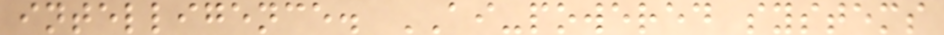intelligence. AI-powered systems
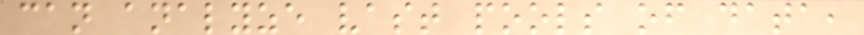can analyze vast pools of data,
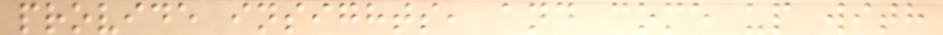provide insights, and come up with
